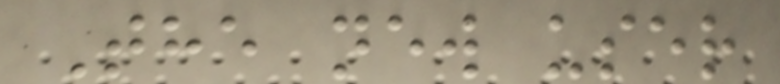The new user
